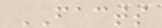FACTS
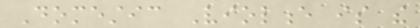Domestic Violence is the
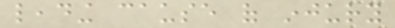leading cause of injury
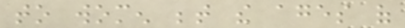to women between the ages of
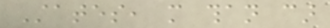States, more than car
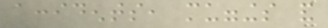accidents, muggings and
